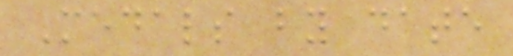Medals by date
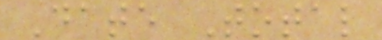Date Total
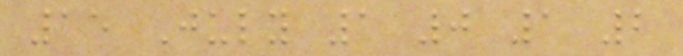15 July 1 0 1 2
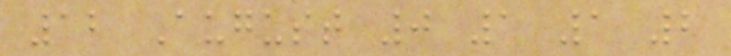12 August 0 1 1 2
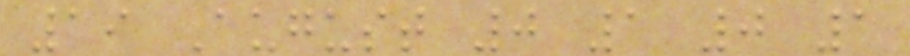19 August 0 1 0 1
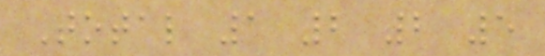Total 1 2 2 5
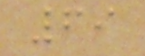69
